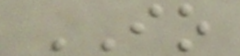IO
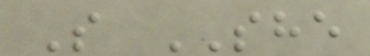S SHE
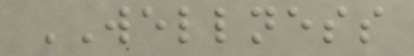WELLNESS
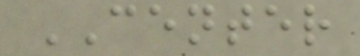CENTER
